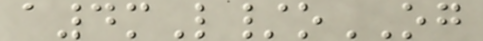a4mL/oOG
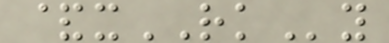&xRKy
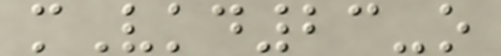mVkd23-o
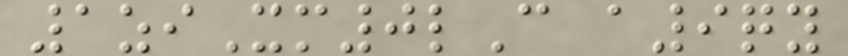1ziXm0lC a9qy
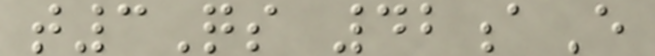t3Qs 42aE
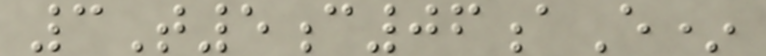3T5c06aE*
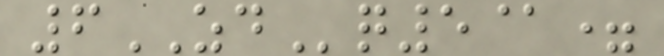6ZDq5@=
